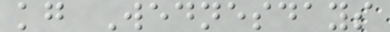kg Wednesdays
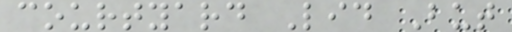courtyard Lid But
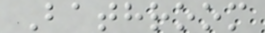Bathroom
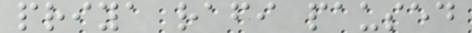priya rafi paused
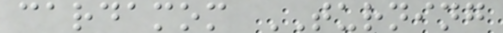cardamom TURNING
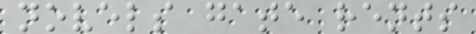novels gate rents
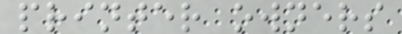printer owners
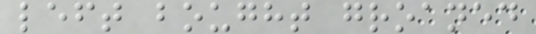left bought groaned
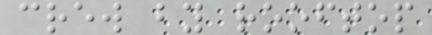crew by rooftop
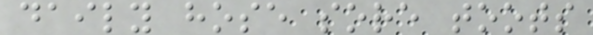daily hose sore toots
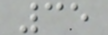35
